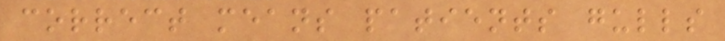correct means patients gulls
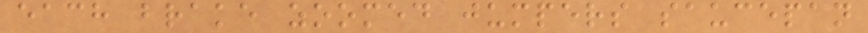each brake zoomed jumpers saucepan
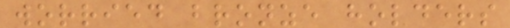worried bronze holders
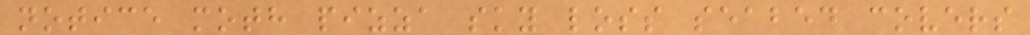notice moth pizza sky loss seabed covers
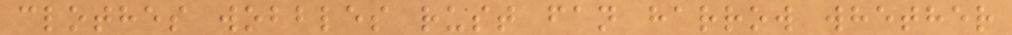clothes wobbles rust fan harrow whether
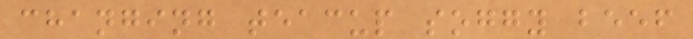changing teacup soggy beef
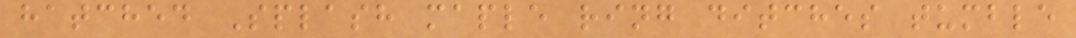hatched Splash maple ring ditches tumble
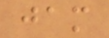jam
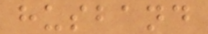husband
